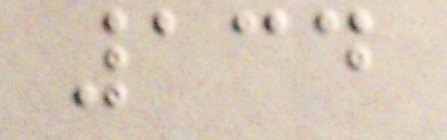134
